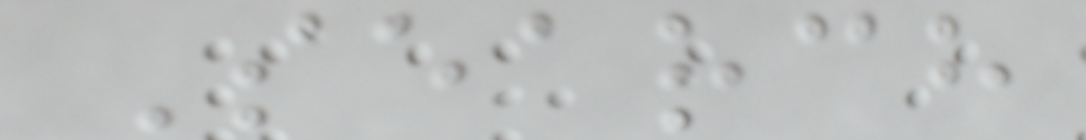Search
